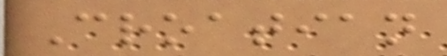Croatian
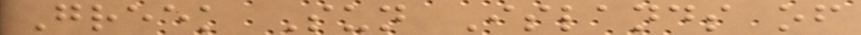Greek Sun Islands of
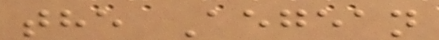the Aegean
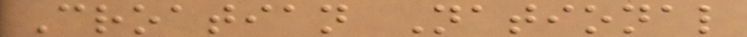Croatian National
